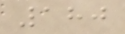180
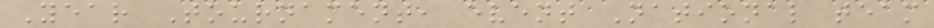Year Tournament, event National team
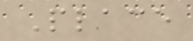Place
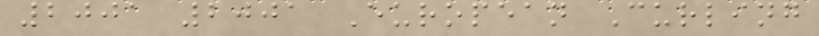2001 2001 European Curling
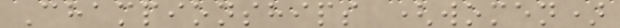Championships (women)
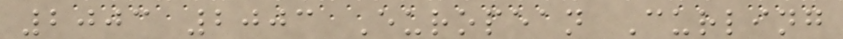2003 2003 European Curling
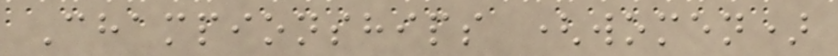Championships (women)
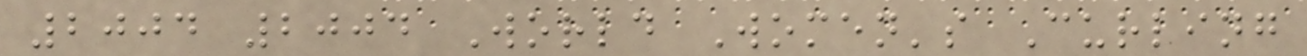2004 2004 World Women's Curling
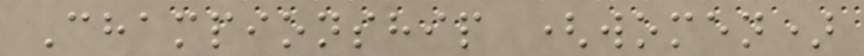Championship (women)
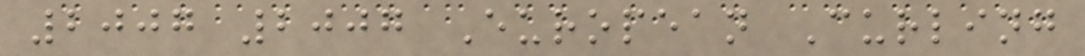2007 2007 European Curling
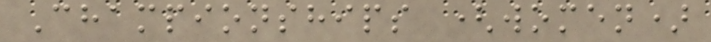Championships (women)
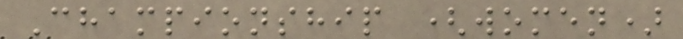Championship (women)
